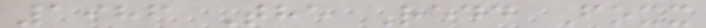1986 The Redd Foxx
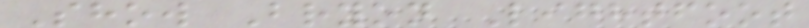Show Bryon Lightfoot
